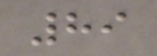89
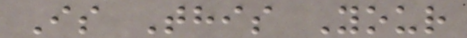Is This Your
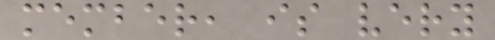member, is very
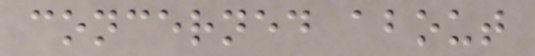concerned about
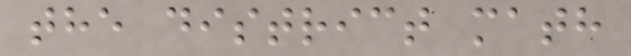the district math
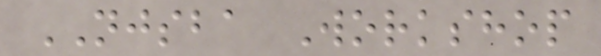NJSBA Workshop
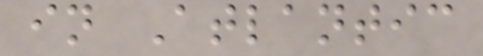in Atlantic
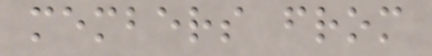members from
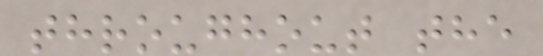throughout the
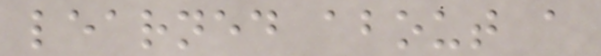learned about a
